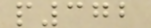p372
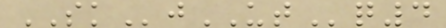SKjUTq4
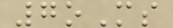7oMs
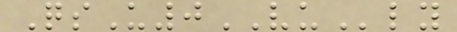QsU0VUly
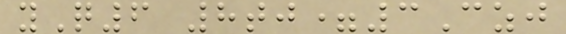yQ6 8tj=3Czj
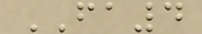FA4
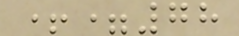+=78
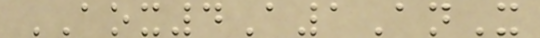AOX4A1AnX
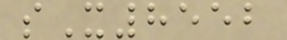sX8552
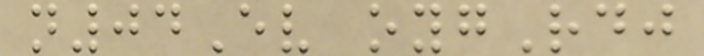n04Ev oygRdj
